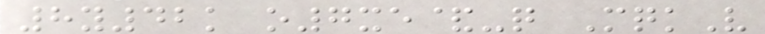8y42k o7xe&-q MqkV
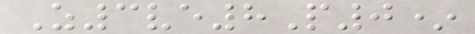Z3ve8P0*
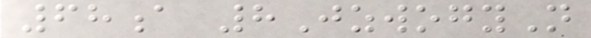68a 8JzwogyN
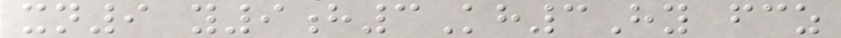xn9 y9h3Kh3Hy fcz
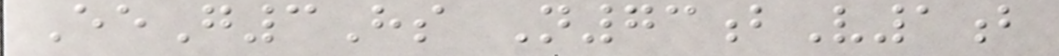EeG3Hs N73bV1b
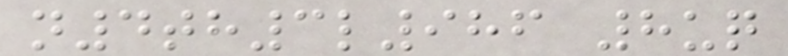n4th3l986 8uq
